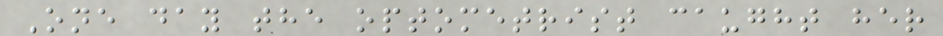One day the optometrist caught her
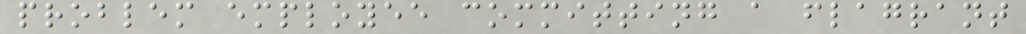problem employee committing a flagrant
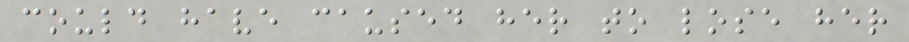could have caused her to lose her
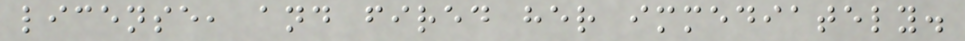license, and fired her immediately.
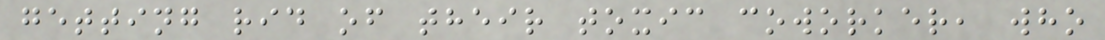getting rid of their toxic coworker, who
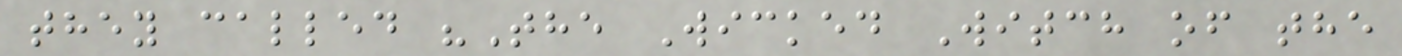they called "The Wicked Witch of the
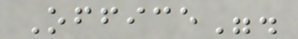Office".
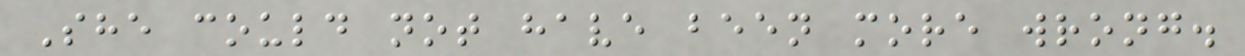She could not have been more wrong.
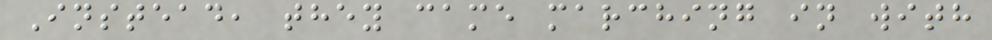Instead, they came marching in with
